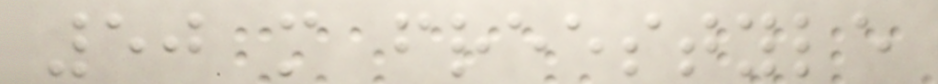50 m freestyle
